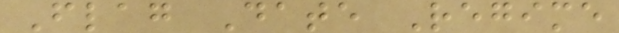Flag Date Regime
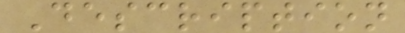Description
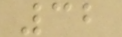32
